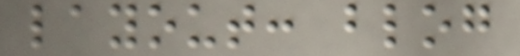layout: blog
